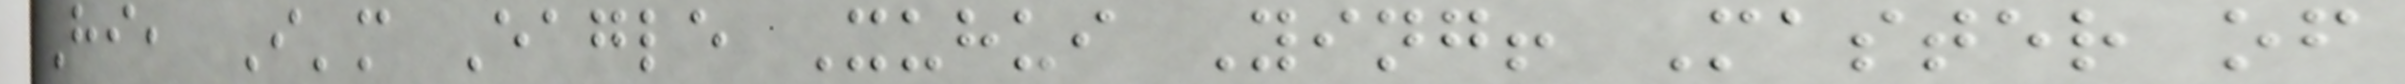Hi, I'm Eagle Xuhui Ying! Master of
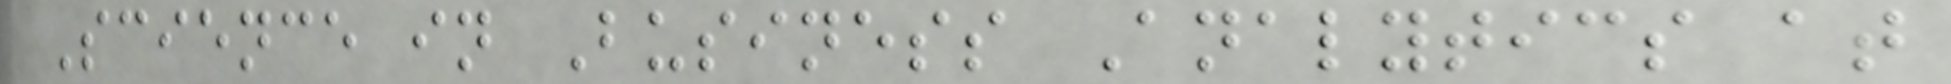Science in Business Analytics at
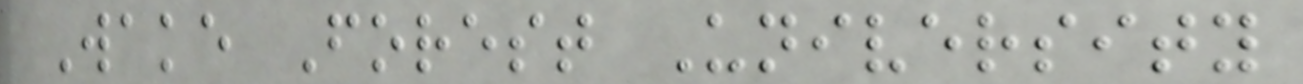Wake Forest University
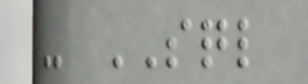- SQL
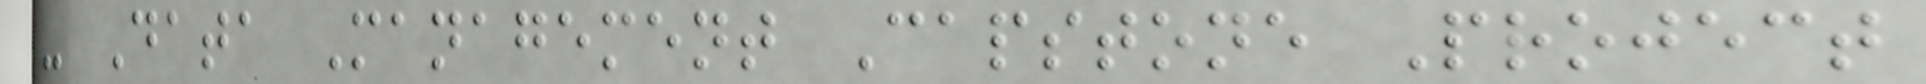- Data Management Capstone Project
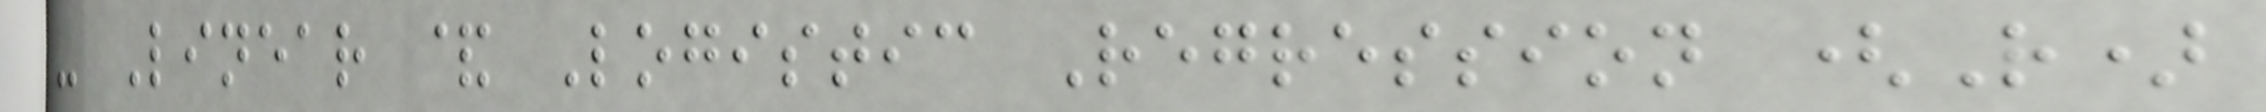- Linear & Logistic Regression (R)
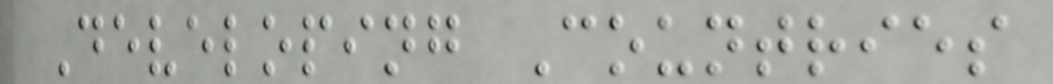Developing Countries
